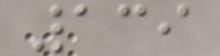139
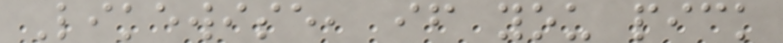Likewise, if you pick
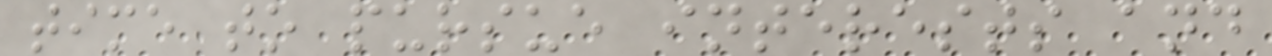time to pursue interests and
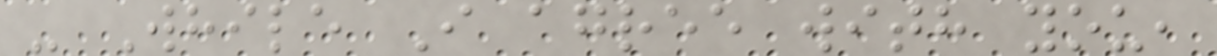- While I agree with you,
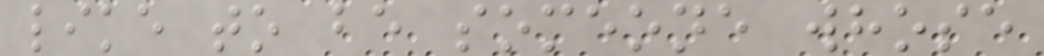like to be someone whose
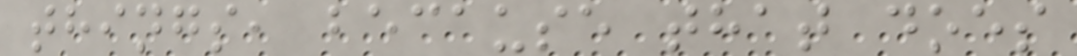things, because that does
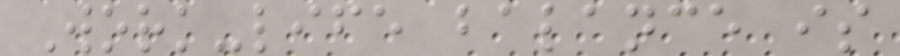Work-life balance is
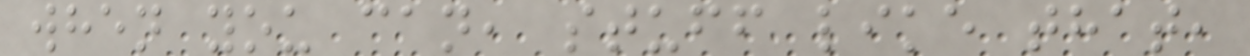when you can, stuff like that,
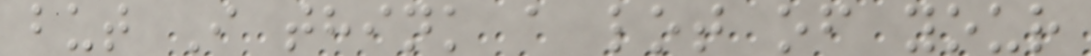but I think a lot of your
